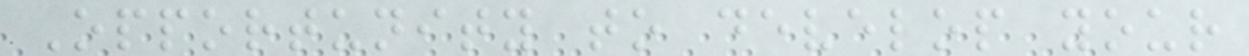Opportunity to develop your
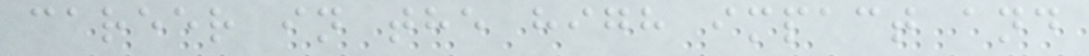career in the high impact and
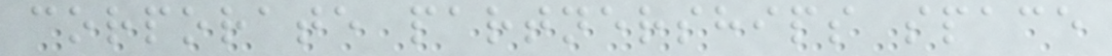corporate partnerships space
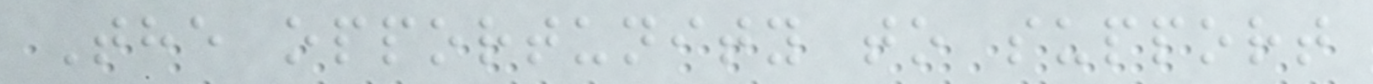The opportunity to support
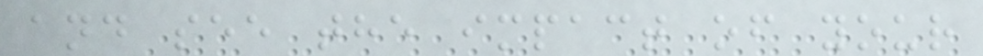and see the impact of your
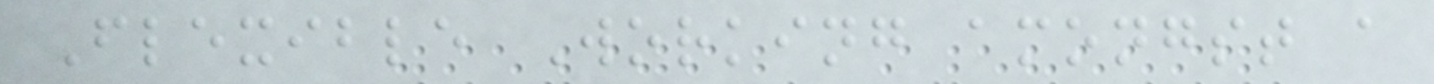Flexible Working amongst a
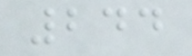244
